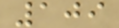109
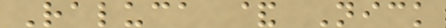Raluca & Nick
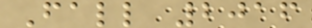Fall 2016
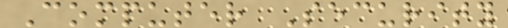Computer Security
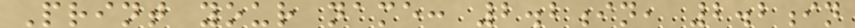Print your name: 2.2in, 2.2in
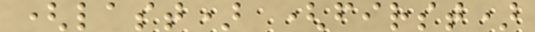(last) (first)
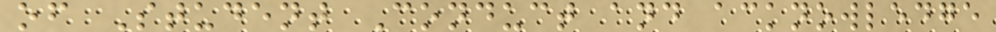of Student Conduct and acknowledge
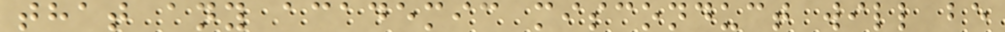that any academic misconduct will be
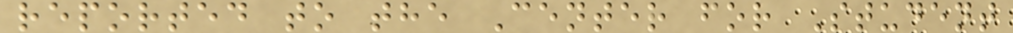reported to the Center for Student
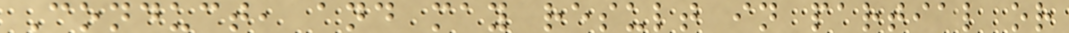Conduct, and may result in partial or
